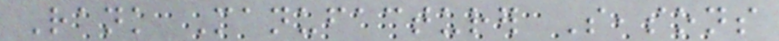Rank Manufacturer Seasons
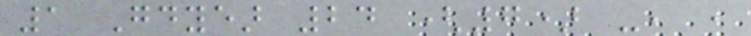1 Goodyear 24 (7) -, ,
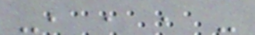-, , , -
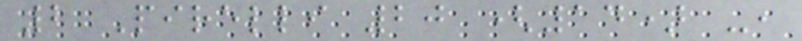2 Pirelli 20 (14) -,
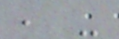, -
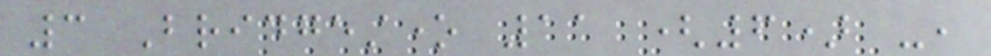3 Bridgestone 11 (6) -,
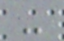-
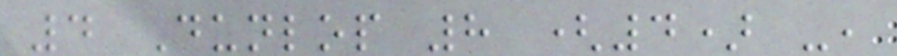4 Dunlop 8 (4) -,
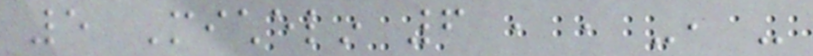5 Michelin 6 , , -, -
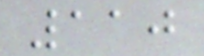110
